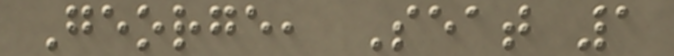George, Seat 1
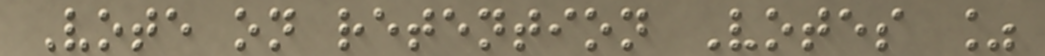Vote on retention Votes %
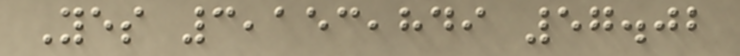Yes 3,153,849 57.02
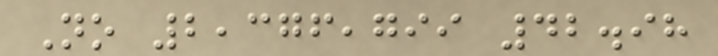No 2,376,799 42.98
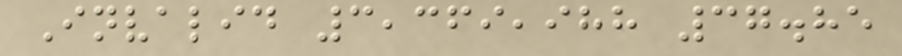Invalid 3,369,988 37.85
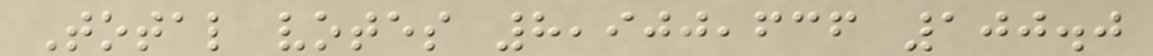Total votes 8,900,636 100.0
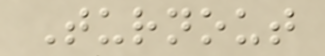Turnout
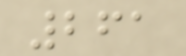261
